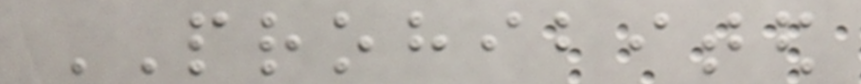PROHIBITED
